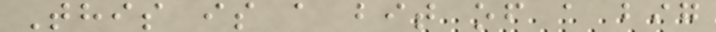This is a bit of a big
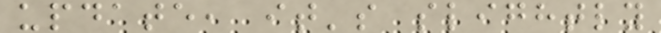update, it's slightly
